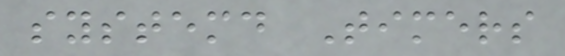systemd Timers
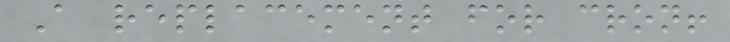A replacement for cron!
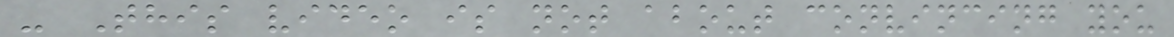- This video is not about convincing you
